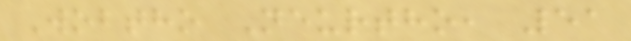Wobtho Neurtho, 51
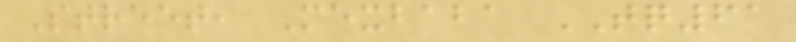Street, Mexbaba TQ61
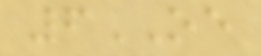6OE
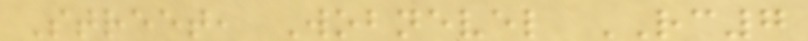Street, Wobnevel RC7
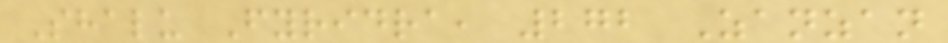Shalu Fyridra, 272 Zanzan
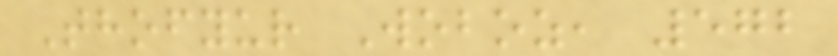Thofyur Woboz, 572
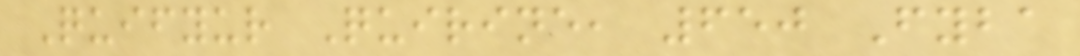Quifyur Quirine, 650 Fyba
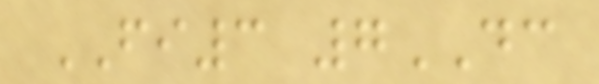FI3 7DC
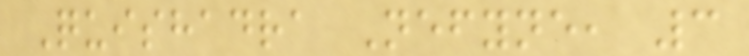Quishadra Nefyne, 3
